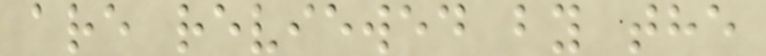are reviewed by the
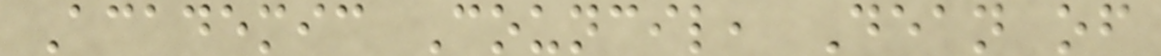Academic Council, Dean of
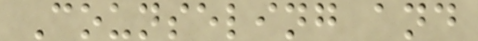Counseling and
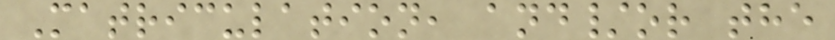Matriculation, and/or the
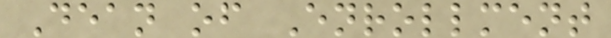Dean of Enrollment
